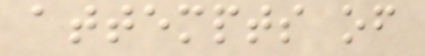attempts of
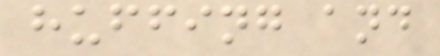huffing and
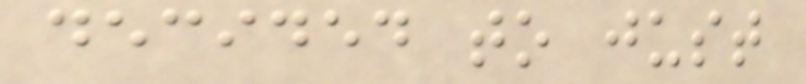decided to just
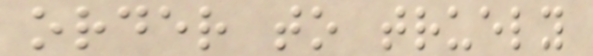order to truely
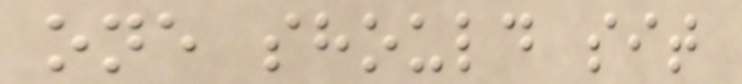one should sit
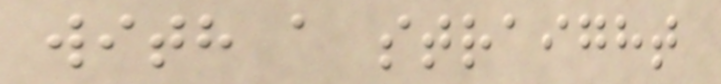with a straight
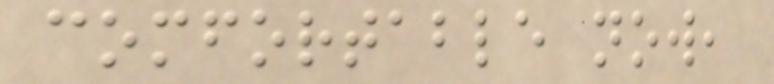comfortable now,
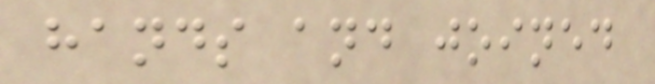hands and joined
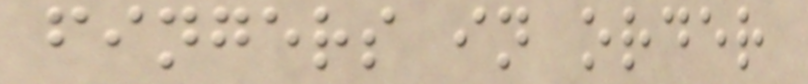fingers in order
